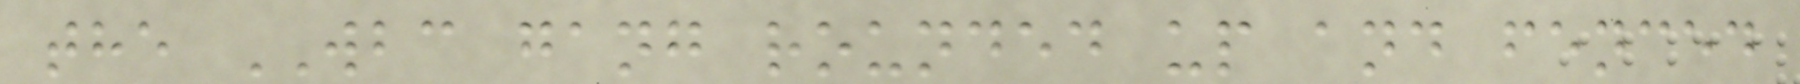the WBC gang rounded up and fenced
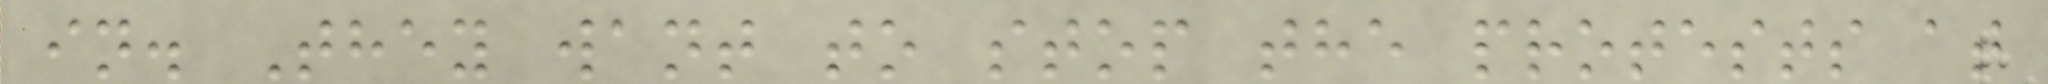in. They want to stop the protests at
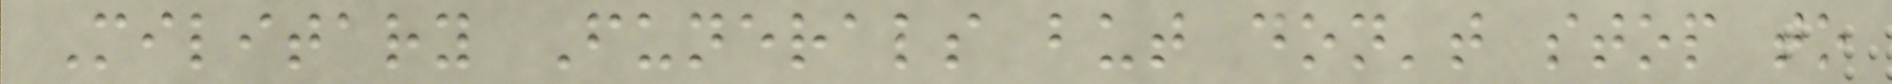Military Funerals but don't stop to
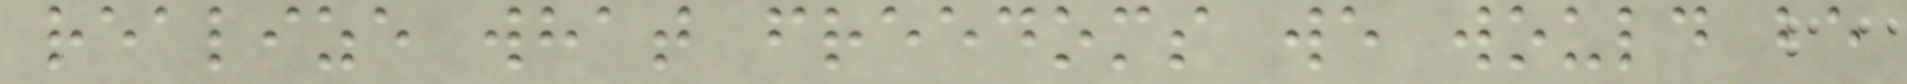realize what freedoms we would be
